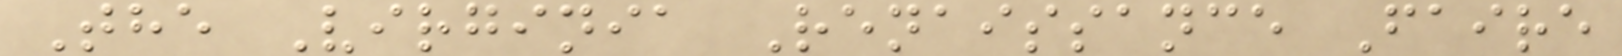The Virginia Renaissance Faire
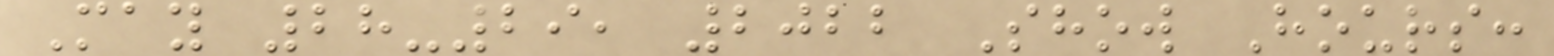May 28-29, 2022 Show Hours:
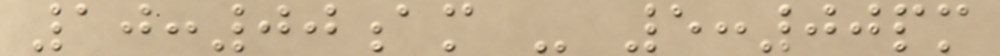10:00am - 5:00pm
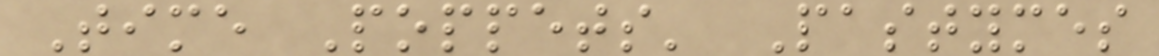Time Poppets' Pastymes
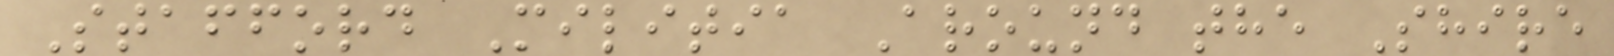Stafford Militia Around the Shire
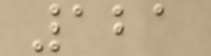121
